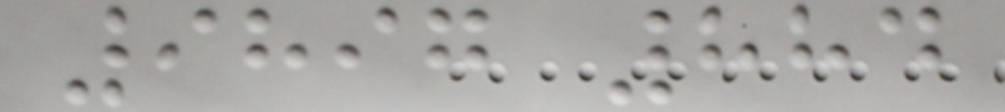9897 884
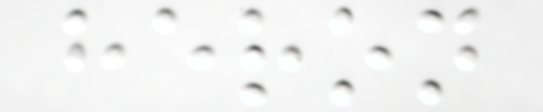heron
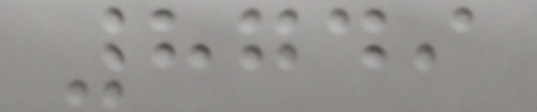8749
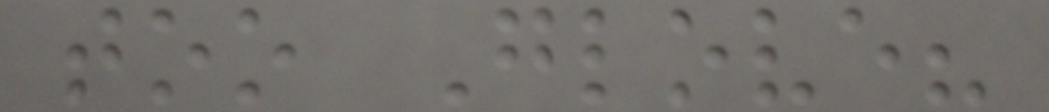too Glove?
